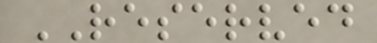RESERVED
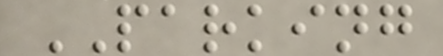PARKING
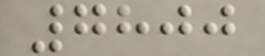7800
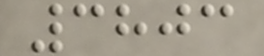3803
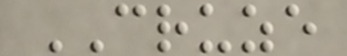CRUZE
